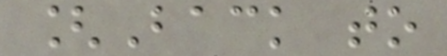[Back to
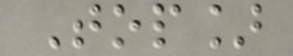Top]
